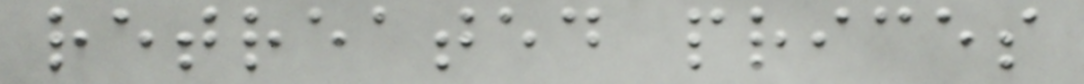retreated prices
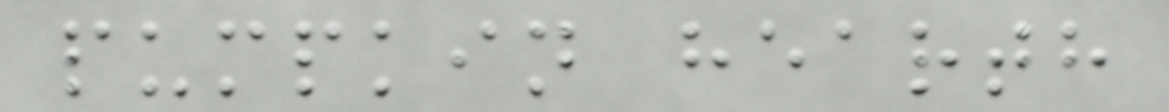pumpkin hearth
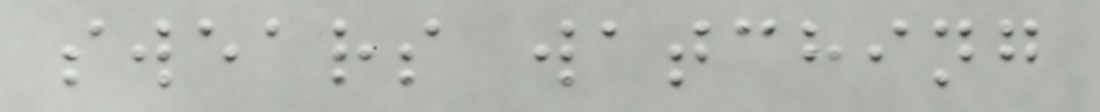swears watching
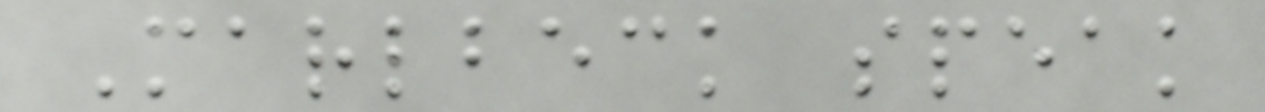Marlbeck speak
